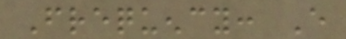Frequency: Every
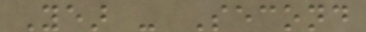Year - Second
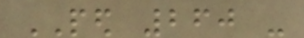PED 260 -
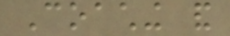Coaching and
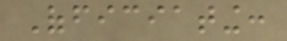Officiating:
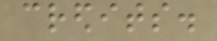credits.
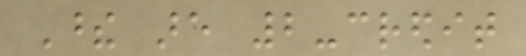These are 2-credit
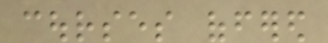courses offered
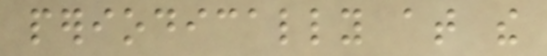periodically at the
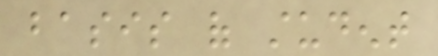basis of student
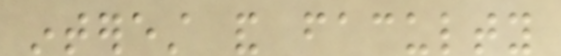interest and faculty
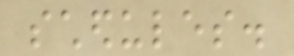schedules.
